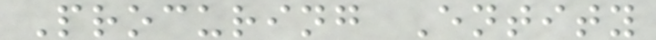Procuring Entity
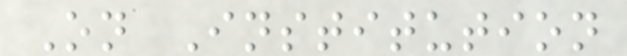On Institution
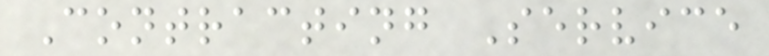Contracting Service
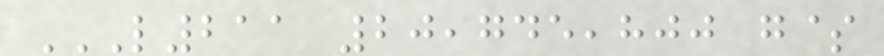L211 20,745,800 G$
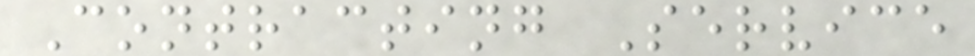Contracting Service
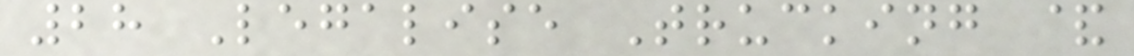28 Legalise Trucking &
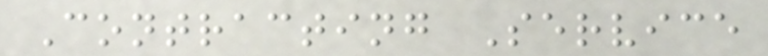Contracting Service
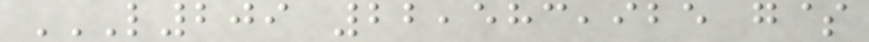L209 22,583,925 G$
